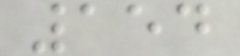154
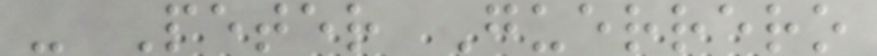- Peter Guerrero
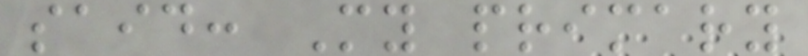said: My primary
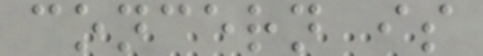concern is
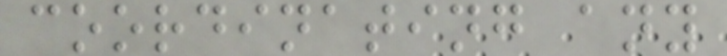coordinating any
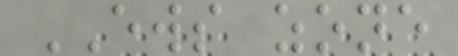EWS zone
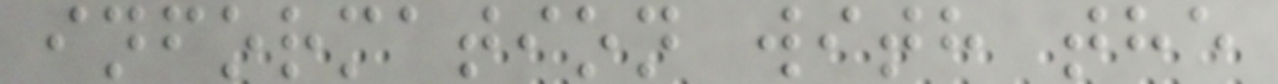information with the
